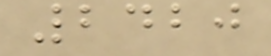2420
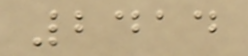2414
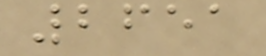2651
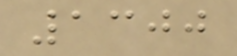1300
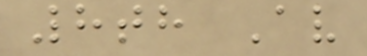8th Av
